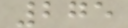275
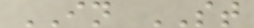IN ST
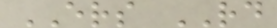ERS RD
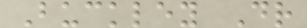Buckley Dr
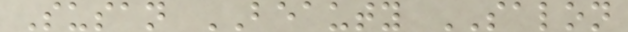Susan BEAUTY SALON
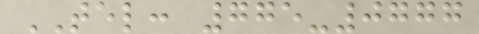TEL: 775-0777
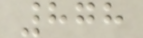878
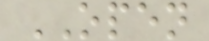OPEN
